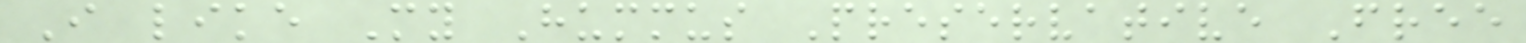I like My Hummus Preservative Free
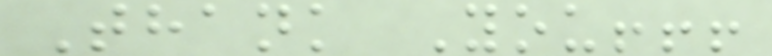Thank You!!!
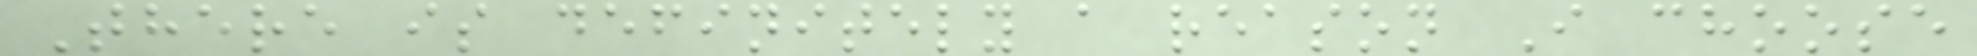There is definitely a reason I choose
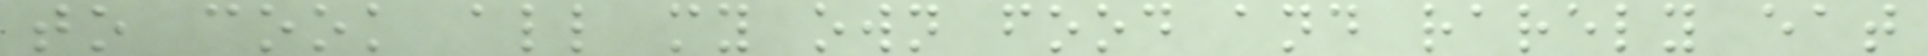to cook all my own food and rarely eat
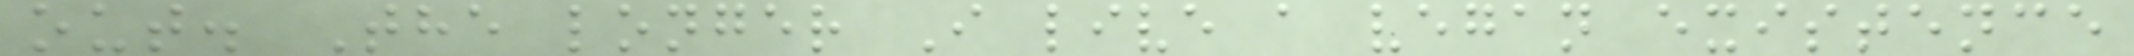out. The longer I live a vegan existence
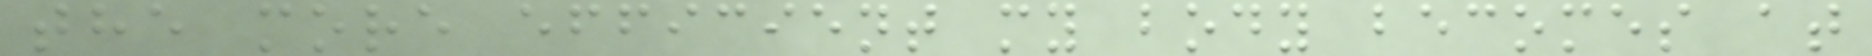the more efficient my body becomes at
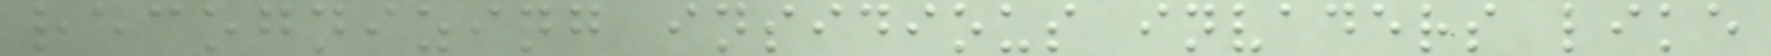recognizing insidious invaders like
